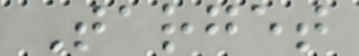Target
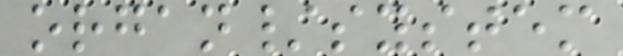organ/system
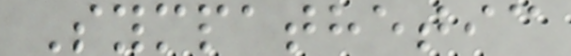Sympathetic
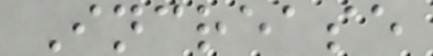Increase
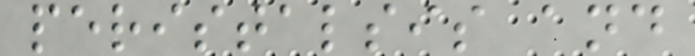peristalsis and
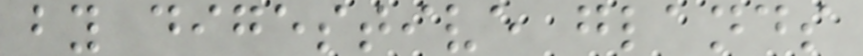by digestive glands
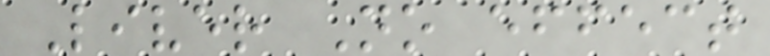Liver No effect
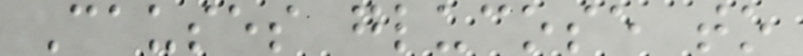Causes glucose to
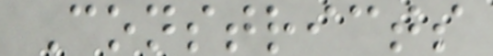Constricts
